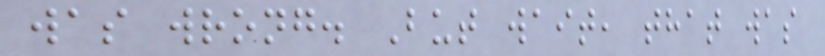was wrong. But wait, that was
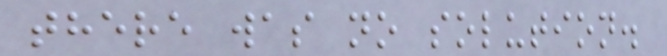there was no solution.
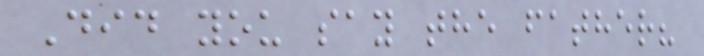Did you say the father?
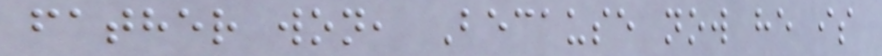father won, Because now he is
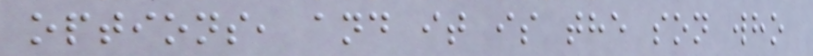options, and it is the son who
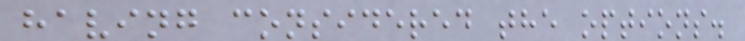having considered the options.
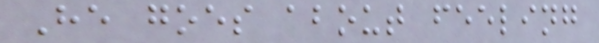He goes about feeling
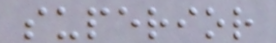superior
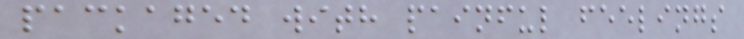packaged with painful feelings
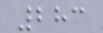283
